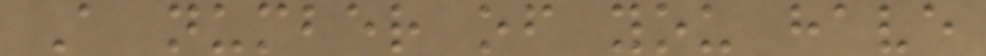A number of you have
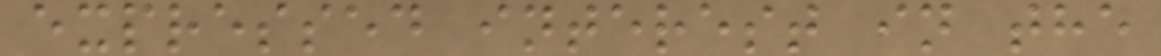expressed interest in the
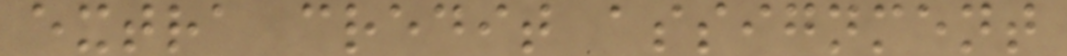extra credit assignment
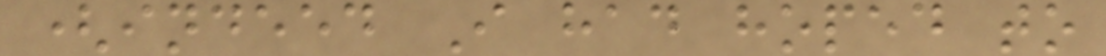(indeed I had hoped to
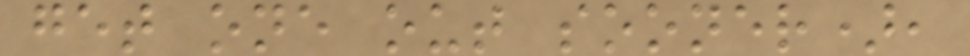get one out sooner),
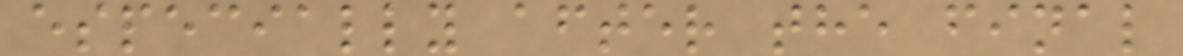especially after the final
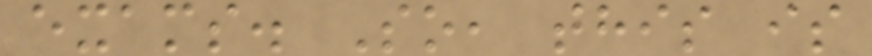exams. So, this is
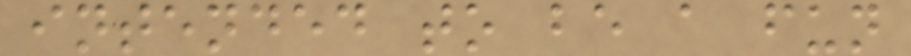intended to be a fun
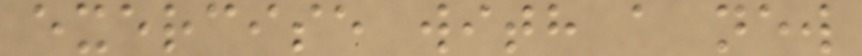exercise with a new
